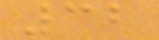32
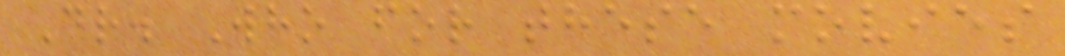Dr. Who for these movies
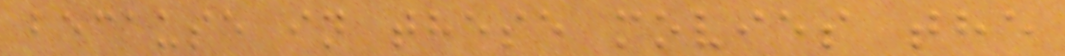because in these movies the
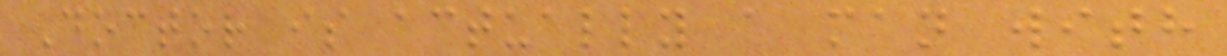Doctor is actually a man with
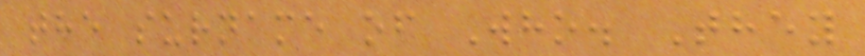the surname of Who. They
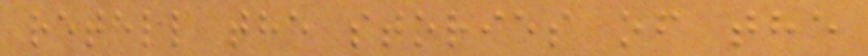retell the stories of the
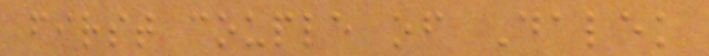first couple of Dalek
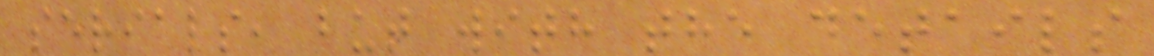serials, but with the details
